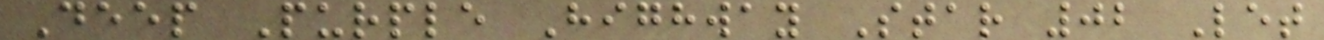Deep Purple Highway Star 02 Let
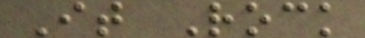It Rock
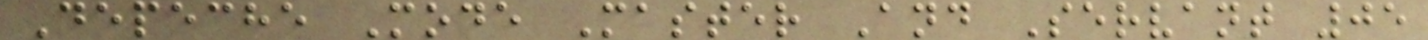Depeche Mode Master And Servant 05
